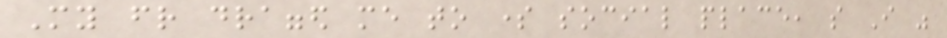My friend dragged me to some social place, so I was
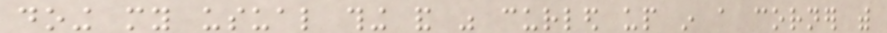doing my usual thing and was curled up in a corner with
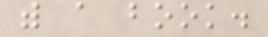with a book.
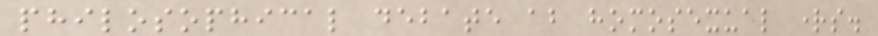philosophical debate about homosexual rights.
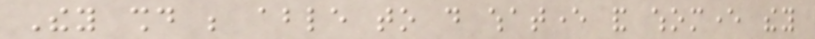They should be able to do whatever and whomever they
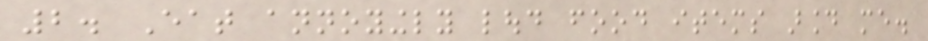2. Eat annoyingly loud food items around me.
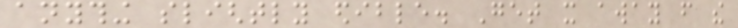anything slightly edible. Get it away from the
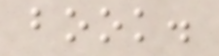book.
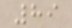89
